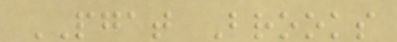PGAT Brooks
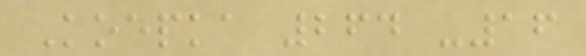Koepka 264 -16
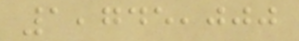1,745,000
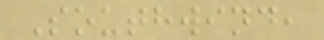Southwind,
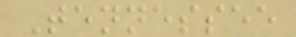Tennessee
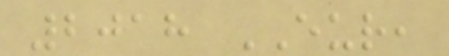2018 EUR,
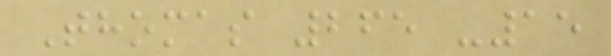Thomas 265 -15
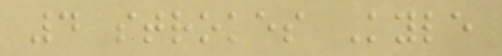4 strokes Kyle
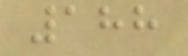188
